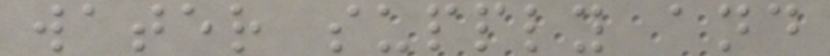water supply and
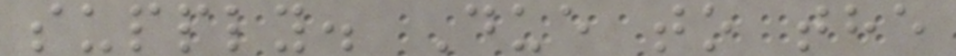supply. Due to the
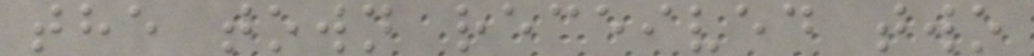the town received two
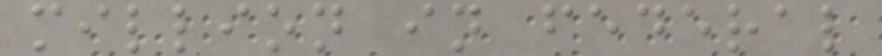million in federal
